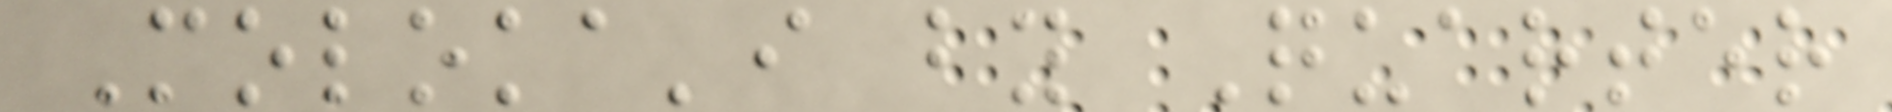Moloka'i by Quarter
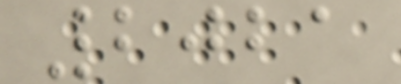2021
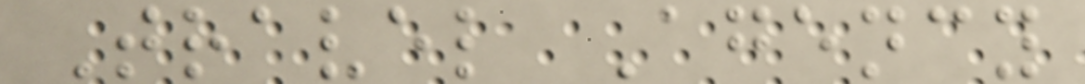Travel Agency
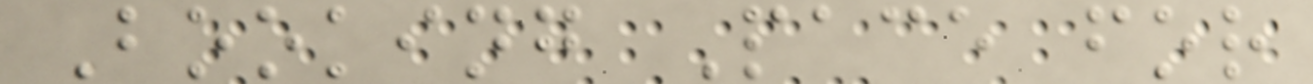Booking Pace for
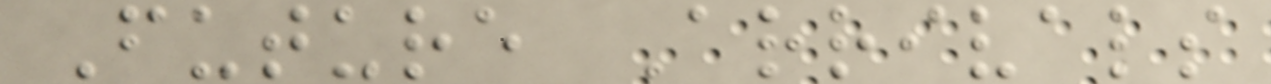Future Arrivals
